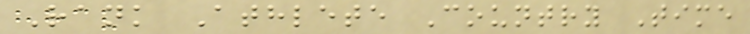Rank Athlete Country Time
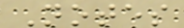Notes
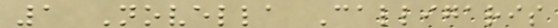1 Novella Calligaris
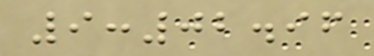9:02.96
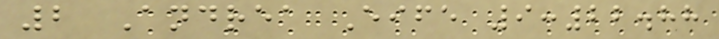2 Andrea Eife 9:22.88
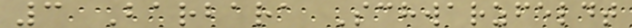3 Barbara Schwarzfeldt
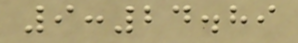9:24.89
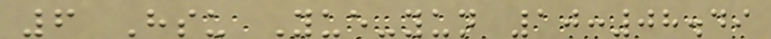6 Hsu Yue-yun 10:08.49
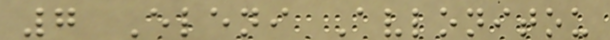7 Eleni Avlonitou
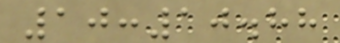10:10.88
